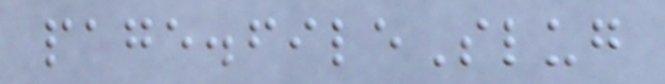page.fileSlug
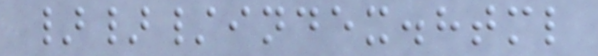}}/index.html
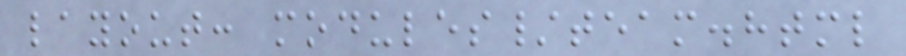layout: modules/team.html
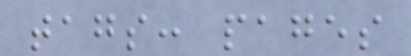tags: pages
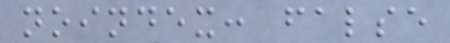noindex: false
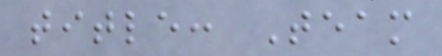title: Team
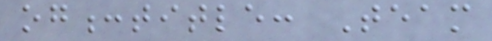og:title: Team
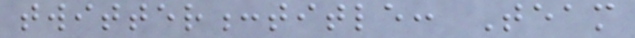twitter:title: Team
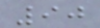90
